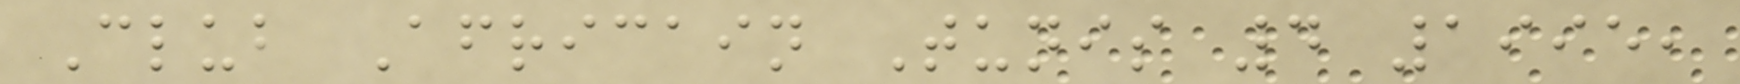Club Africain Tunis 4 1995,
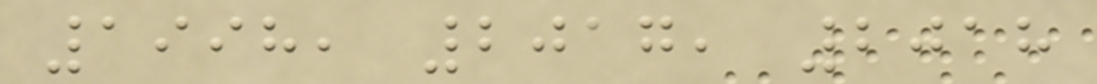1998, 2017, 2018
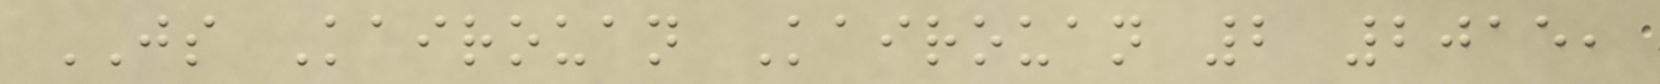JS Kairouan Kairouan 2 2015,
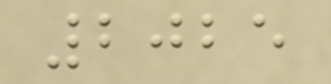2025
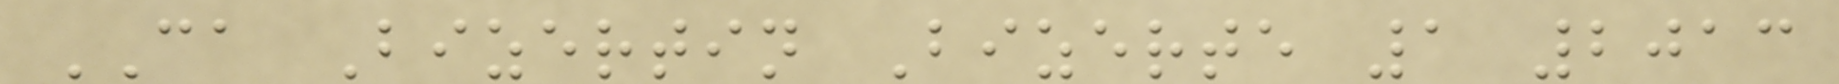CA Bizertin Bizerte 1 2013
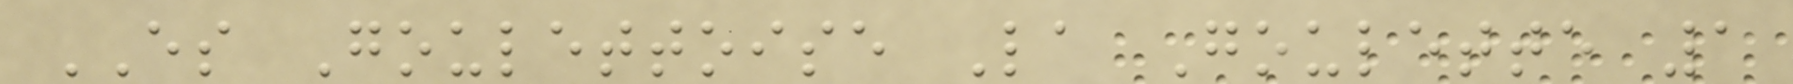ES Goulettoise La Goulette 1
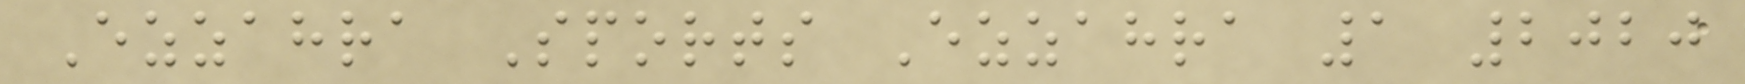Ezzahra Sports Ezzahra 1 2020
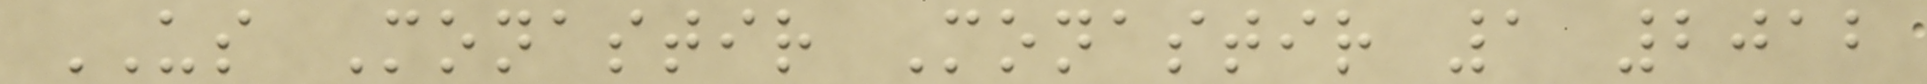US Monastir Monastir 1 2012
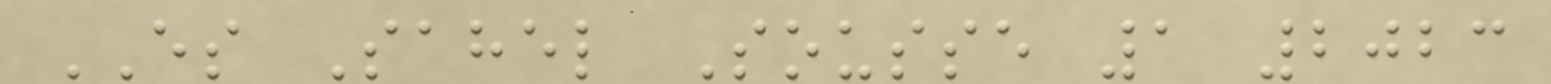ES Sahel Sousse 1 2023
